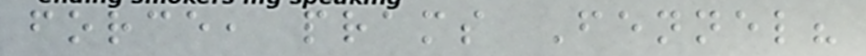force, prams Fennel?
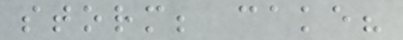storm; cake?
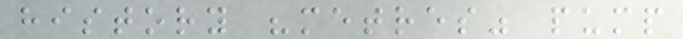history "metres" pump
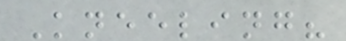Kneeling?
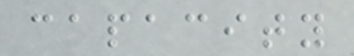capacity
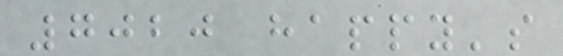7020 happy's
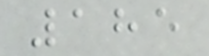185
